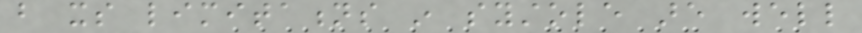but its limitations in systole are well
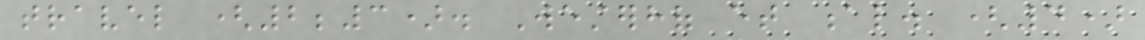travel (2;3). Westerhof et al. (4)
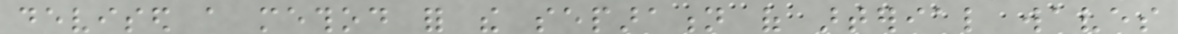devised a method for the separation of arterial waves
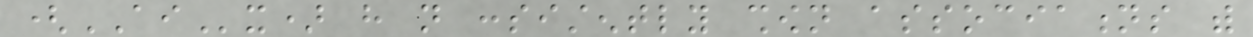(AIx) have not consistently shown associations with
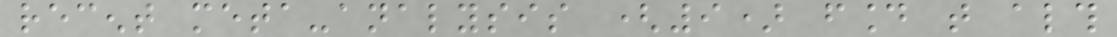recent meta-analysis (9) found that although
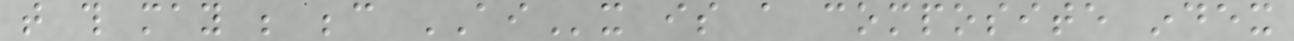that this may be because AIx is a composite index
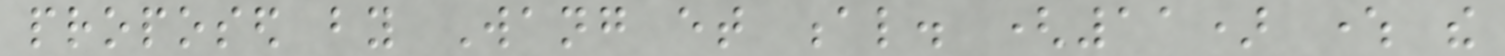proposed by Wang et al. (11) where the
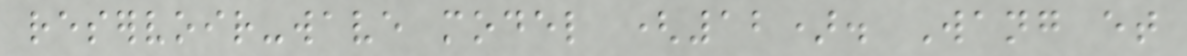reservoir-wave model (12). Wang et
